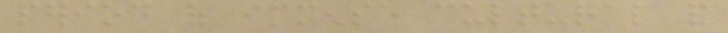period of immense cultural and
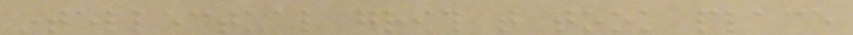intellectual growth that took place
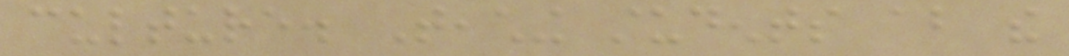culture. Teaching students about the
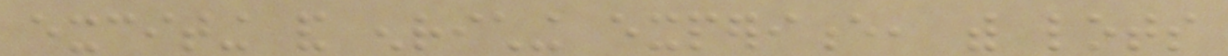exciting and enriching experience, with lots
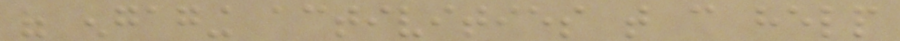of engaging activities that can help
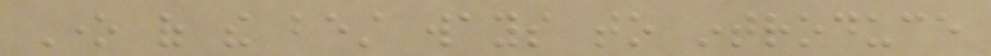One of the best ways to introduce
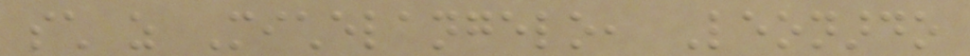such as Michelangelo, Leonardo
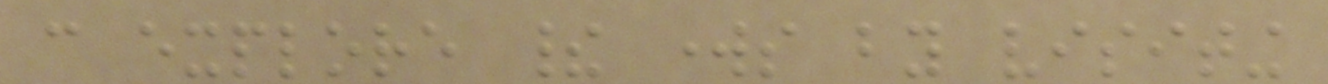can explore their works by visiting
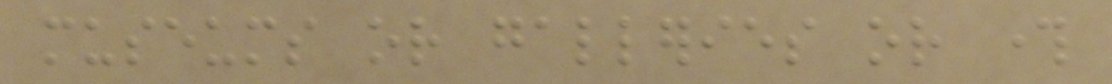museums or galleries or through
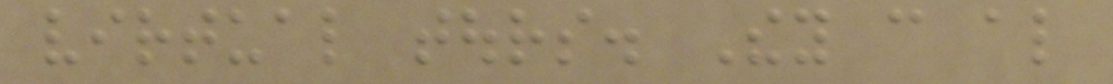virtual tours. They can also
